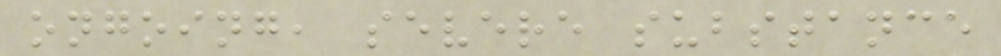ongoing, severe substance
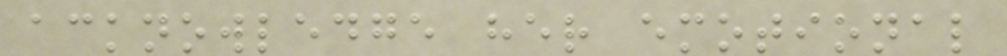acknowledge her emotional
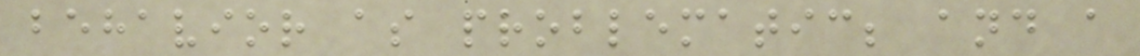behavior as problematic; and a
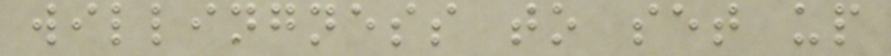willingness to set up
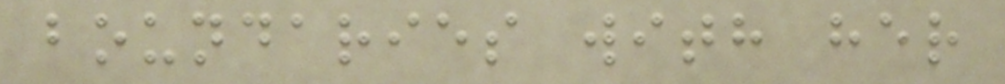boundaries with her
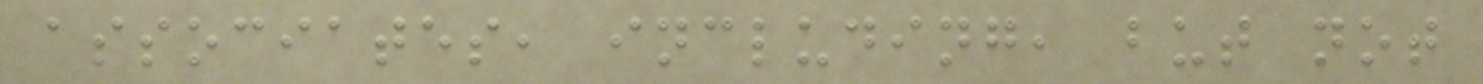associates, including, but not
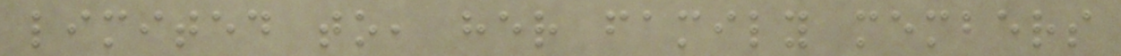limited to, her family members
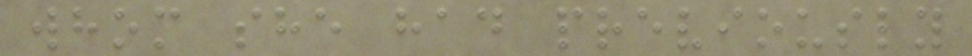whom she had previously
